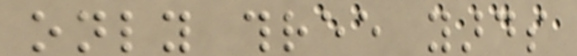only three yards
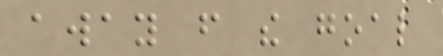away from the goal
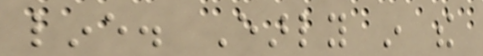line. Early in the
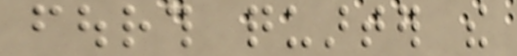fourth quarter the
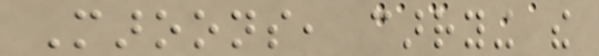Maroons, carrying the
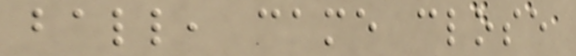ball, came close
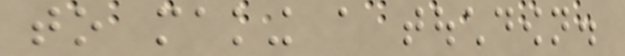to making a touchdown.
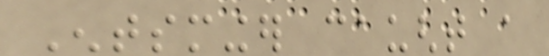Entsminger caught a
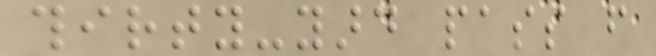thirty-yard pass from
